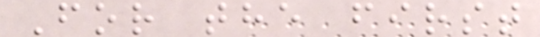For the first
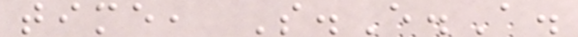time, S.E.A.
